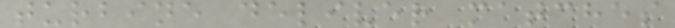turbine deliver matches
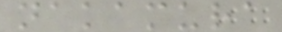nakamura
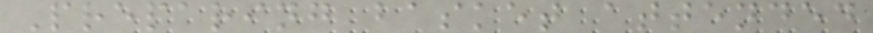Preparing basket attended
